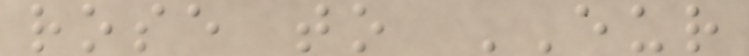rose to EUR
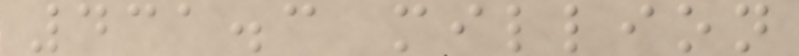431.3 million
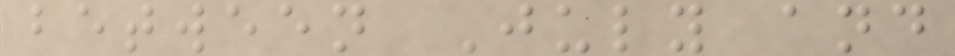between July and
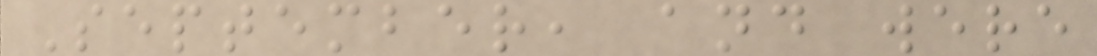September, and were
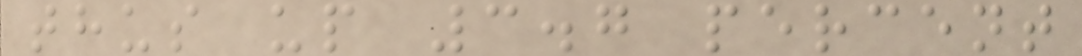thus up 3.7 percent
